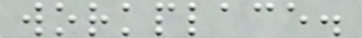workplace.
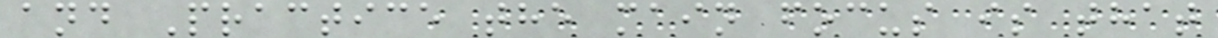and Practice the main focus is that
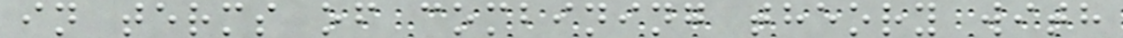in terms of combining theory with
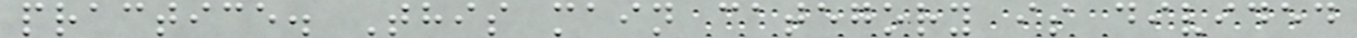practice. This main category is divided
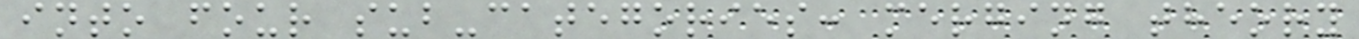into four sub-categories: merging theory
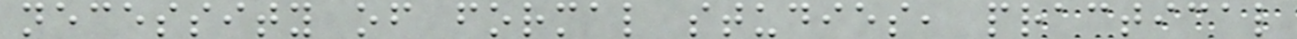necessity of formal studies, practical
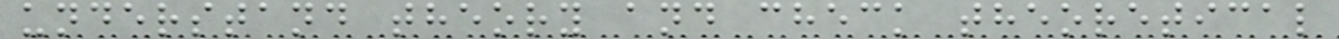understand theory and check theoretical
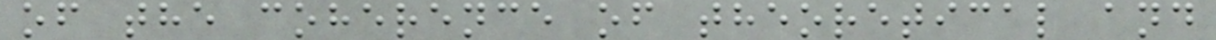of the coherence of theoretical and
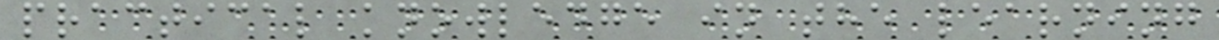practical knowledge in the learning
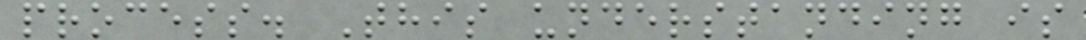process. This understanding is
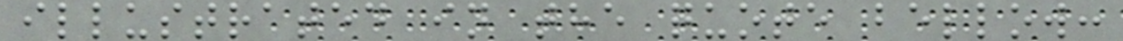illustrated in the quote bellow:
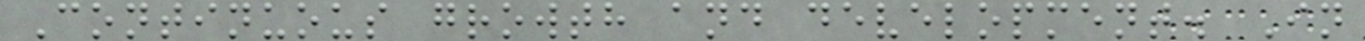Continuous growth and development. In
